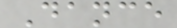Dance
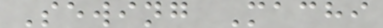Sewing Machi
